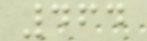464
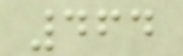464
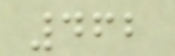462
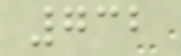732
